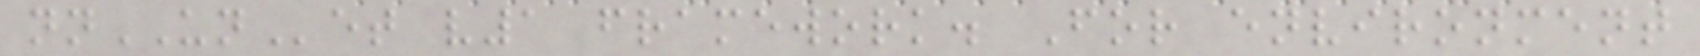nnUNet v1 framework. For environment
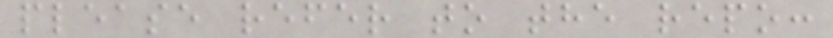please refer to the repo:
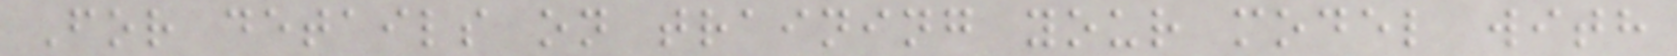For details on training your model with
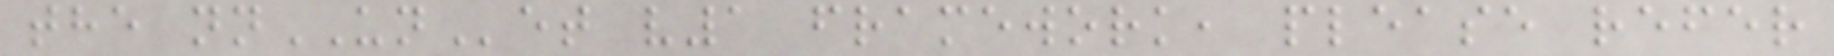the nnUNet v1 framework, please refer
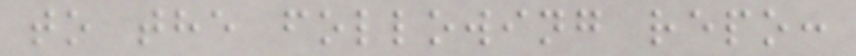to the following repo:
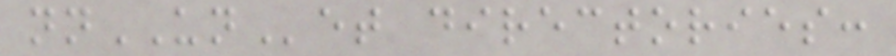nnUNet directories:
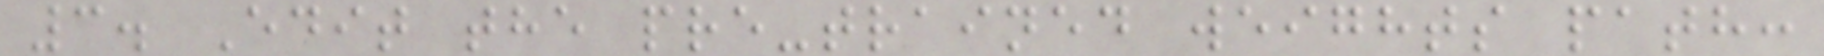3. Edit the pre-trained weights path:
